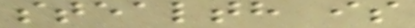stealth is
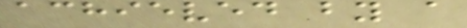achieved by a
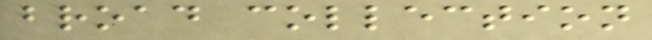broad collection
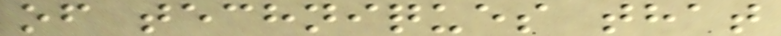of techniques that
